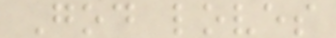God loves
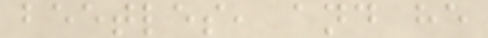beetles, and he
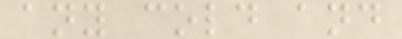any cold and
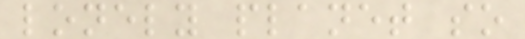lonely planet so
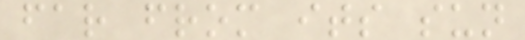far from its sun
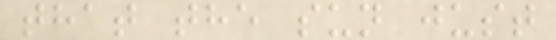that the sun just
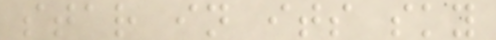star in its sky
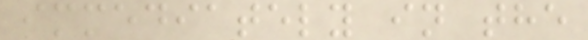immediately in the
